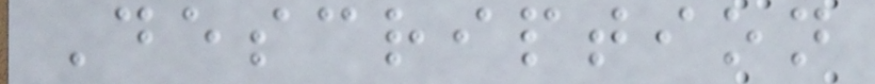Description
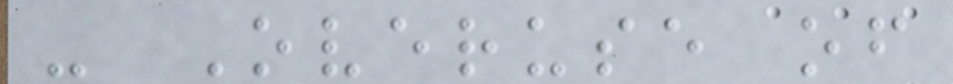- Overuse of
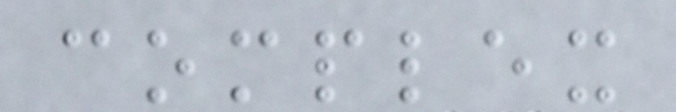complex
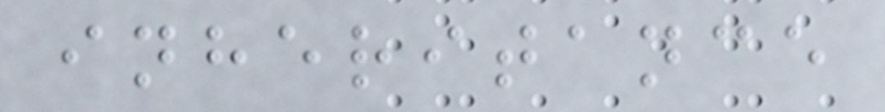inheritance
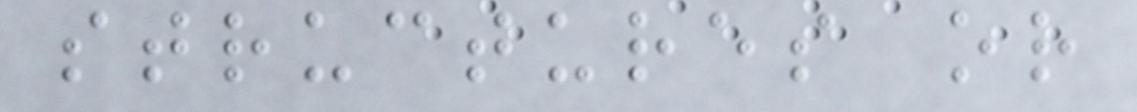structures or
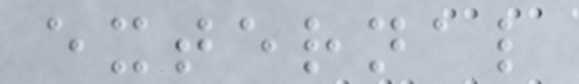external
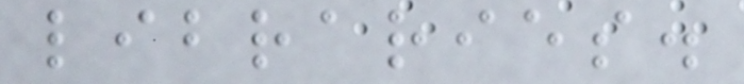libraries.
